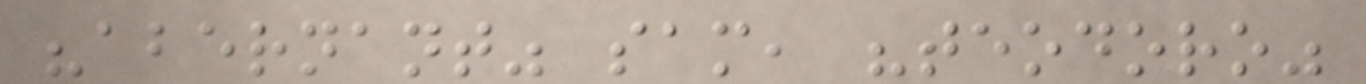"abernant" sam, "teodoro"
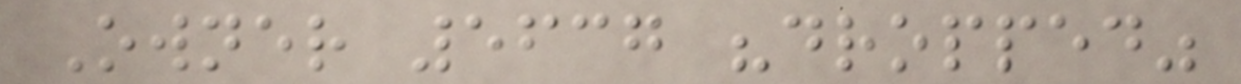Owner 5637 "dropped"
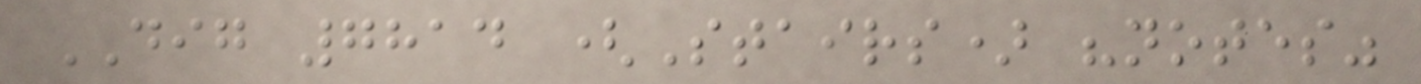DIG 7814 (Stairs) "notes"
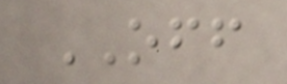OFF
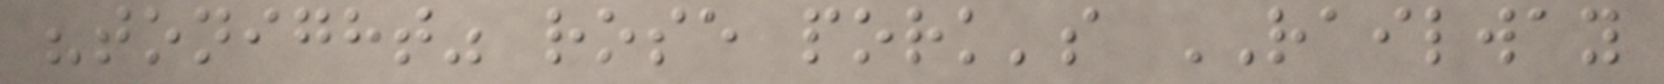"tonight" rose pork's RAILWAY
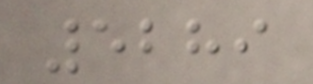5289
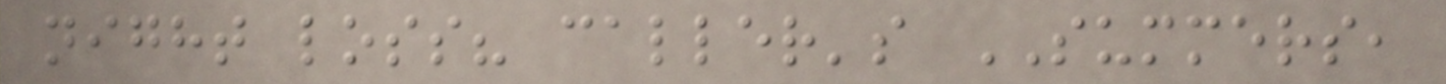night loss? caller's SUMMERS,
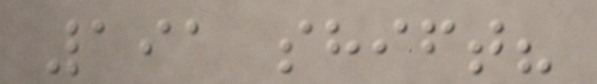191 shift?
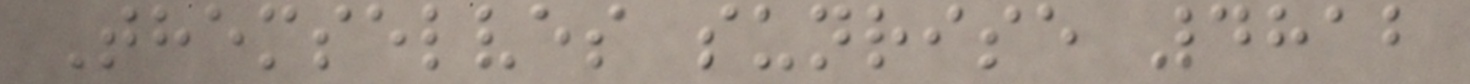Themselves sunrise 4812
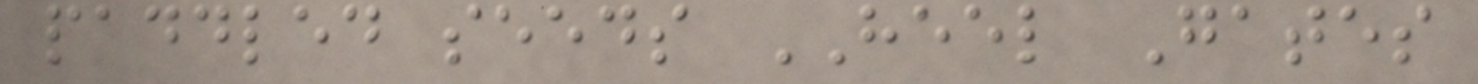paddled seeds HEEL Gates
